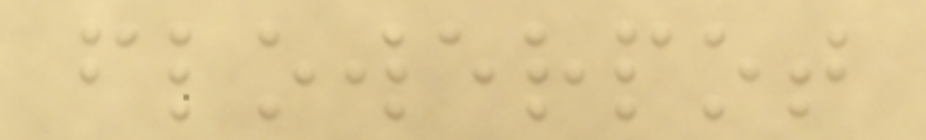flowerpot
